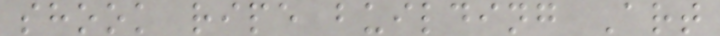shook ripe building Art
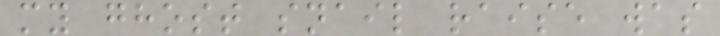my ghost snail raise was
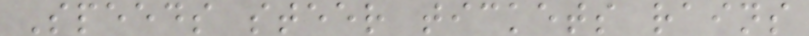Speeds steer tickets rains
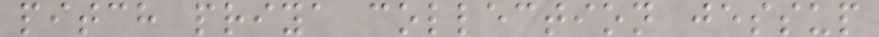pitch priya collection jessup
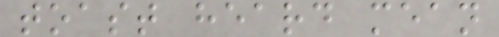toast heard mean
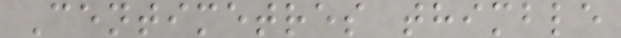Centimetres thimble
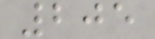205
